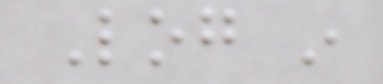Log in
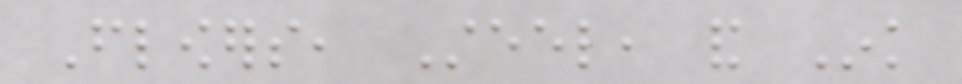Flowers, Steel, and Ink
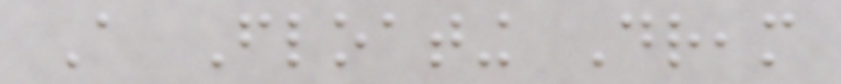A Floating Dream
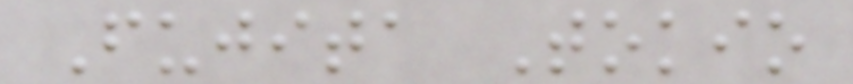Fujita Tokio
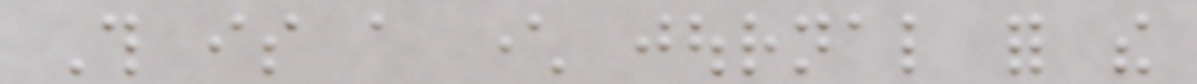This is a character journal for the
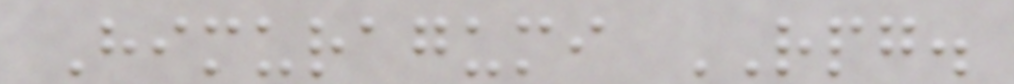Himuragumi RPG.
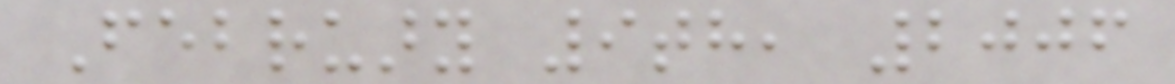February 9th, 2006
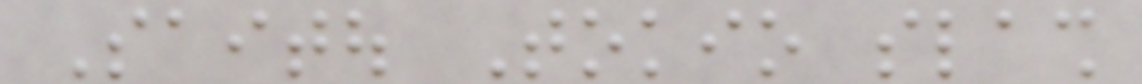Saitou Tokio slash
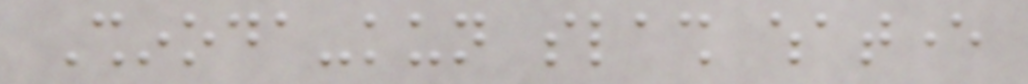Shinoda-kun slash whatever
